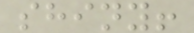shiny!
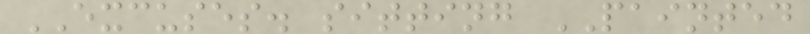EXCUSES. sitting PAINTED
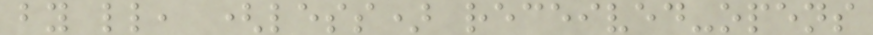by ll, (less) received-opens
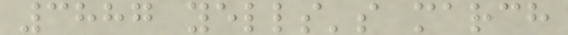3887 yells's march
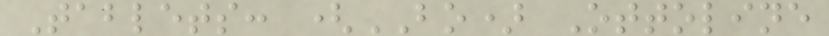Tablets: (BO) Ottoline
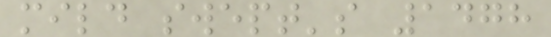mild swept's 1478
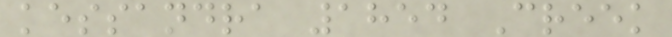kessandra 1854 Creek
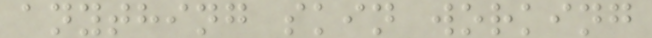anything skin working
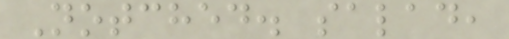Notched. salad,
